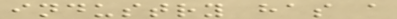industry has a
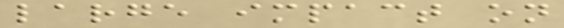large impact on
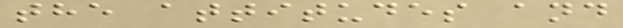the attitudes and
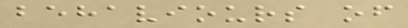behaviours of
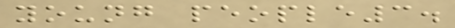young people3.
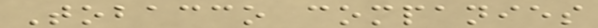Tobacco companies
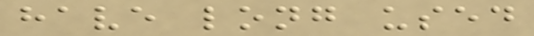have long used
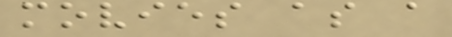movies as a
